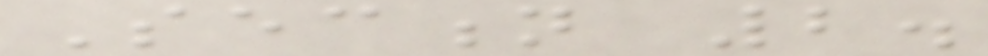Section 2.
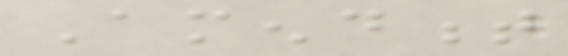Amendment
